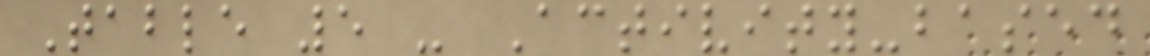Table 5 - Activity-based
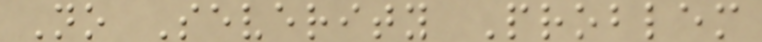No Severity Problem
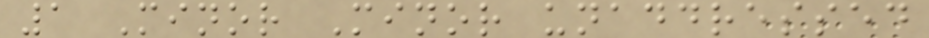1 Minor Minor unaddressed
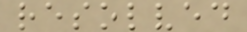resolved
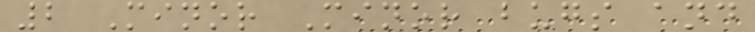2 Minor Minor bugs and
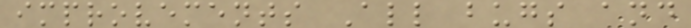improvements All bugs and
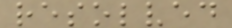resolved
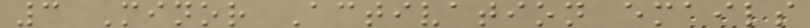3 Minor Activation emails
